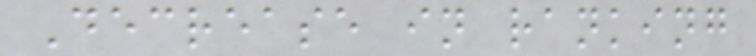Decrease in ranking
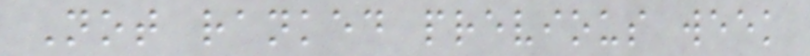Not ranked previous week
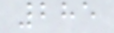285
